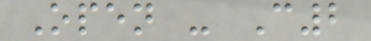Open - C2
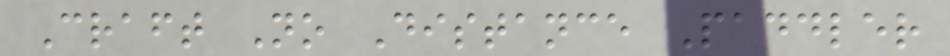Craft No Distance Paddler
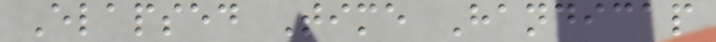Elapsed Time Handicap
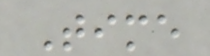Time
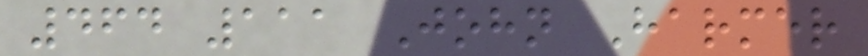464 111 John Harmer
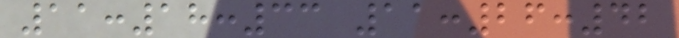11:18:33 11:26:42
